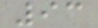93
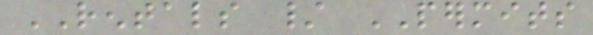RENTALS / PERMITS
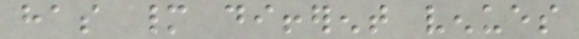has many different venues
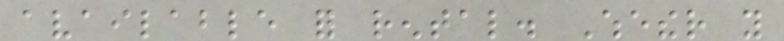available for rental. Whether you
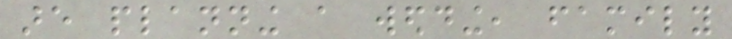are planning a wedding, family
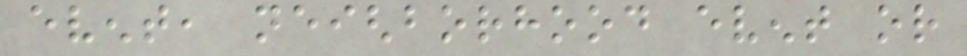event, neighborhood event or
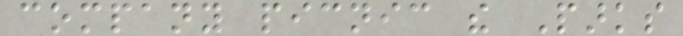company picnic the Parks
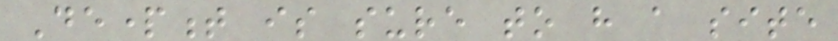Department is sure to have a site
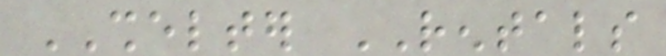SHELTER RENTALS
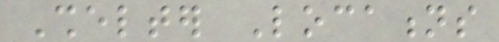Shelter Locations
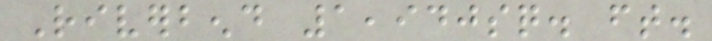Riverbend 1,940sq. ft.
